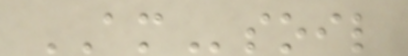AMsoil
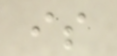is
